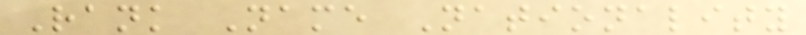Rank Name Nationality
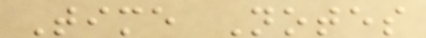Time Notes
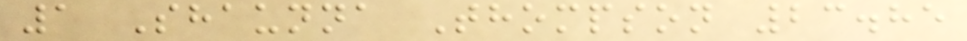1 Shaunna Thompson 23.85
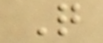Q
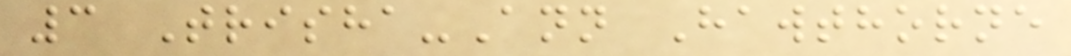3 Trisha-Ann Hawthorne
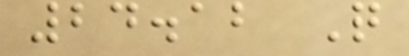24.12 Q
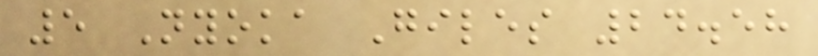5 Nyoka Giles 24.58
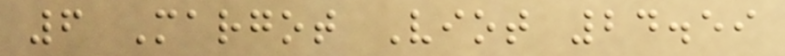6 Margot Viot 24.59
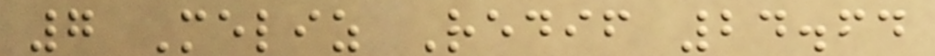7 Meliz Redif 24.64
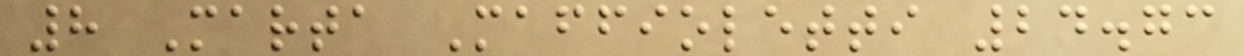8 Marta Maffioletti 24.73
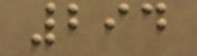294
